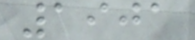1901
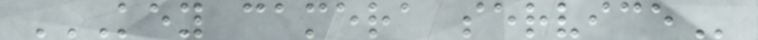KEY CAMERA SERVICE
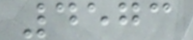4573
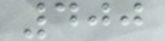400
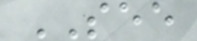SEE
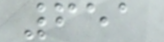651
